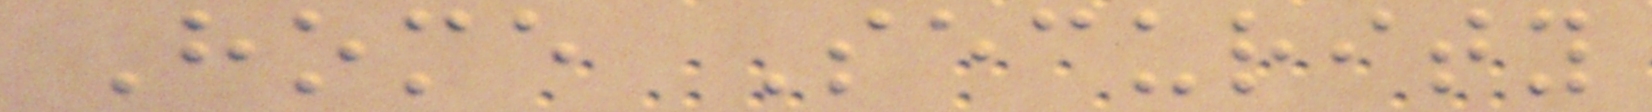Home Security
